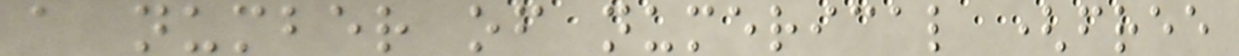a number of numerical (free
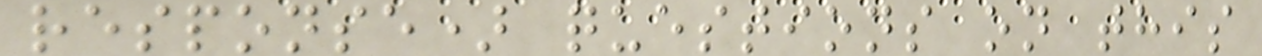response) questions on this
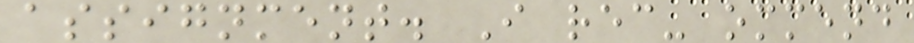assignment. I rec- ommend
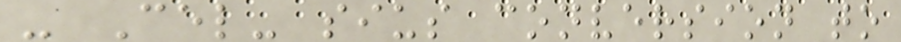- Cel- sius conversion to
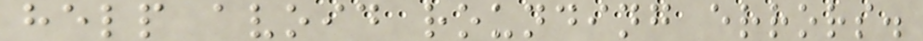help avoid rounding errors.
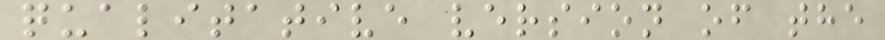qualitative version of the
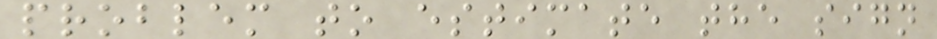problem to estimate the sign
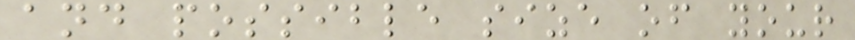and possible size of your
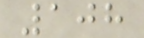108
